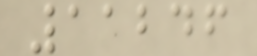11246
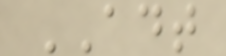ADT
